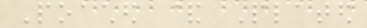Poached & Plated
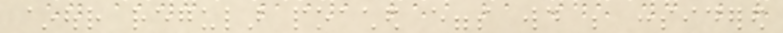~our regular poached eggs would be considered
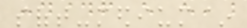soft-medium~
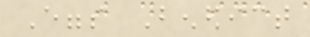Eggs Benedict
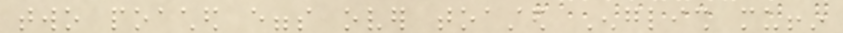two poached eggs over toasted English muffin
